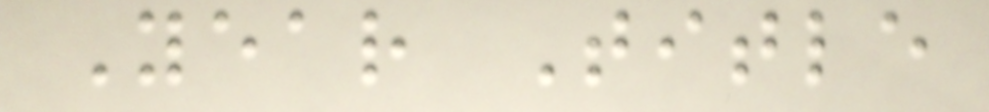Year Title
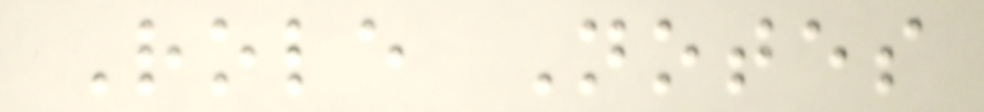Role Notes
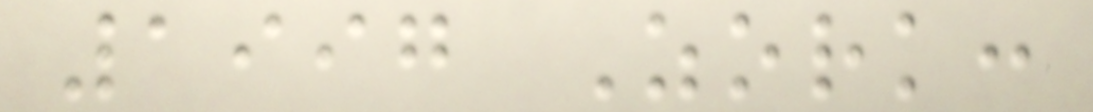1997 Zork:
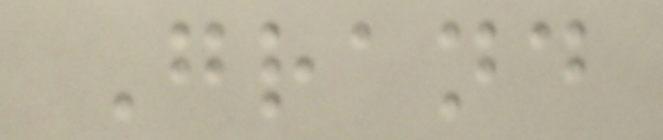Grand
